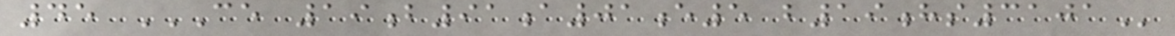45 CE 19B91A01E5 B19HS3101
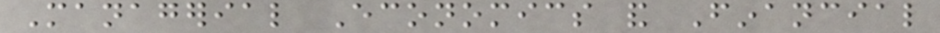Managerial Economics and Financial
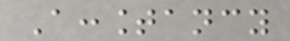Accountancy
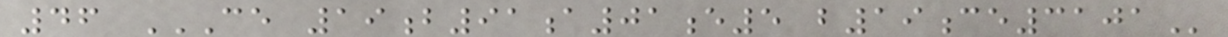46 CE 19B91A01E5 B19CE3101
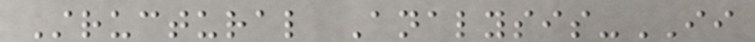Structural Analysis-II
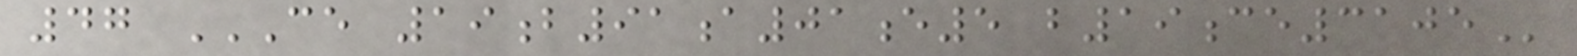47 CE 19B91A01E5 B19CE3105
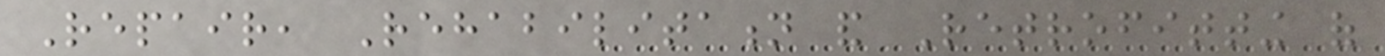Repair, Rehabilitation and Retrofitting of
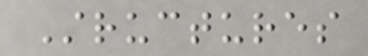Structures
